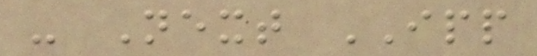- Next IPP
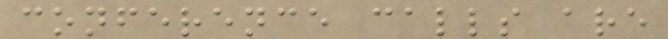conference calls are
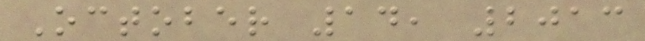October 14, 2013
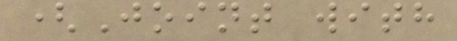(Joint with
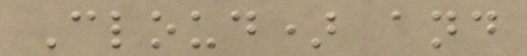Cloud) and
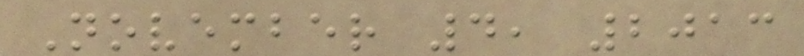November 4, 2013
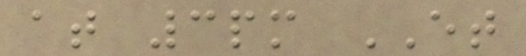at 3pm ET
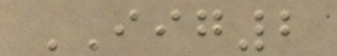IIG2
